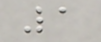1
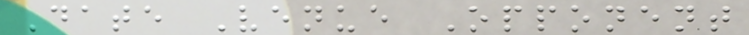Date Venue Opponent
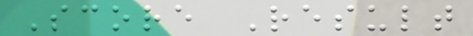Score Result
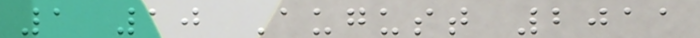1 10 August 2011
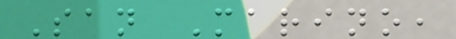San Marino,
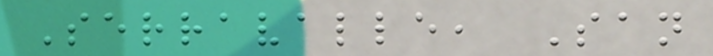Serravalle, San
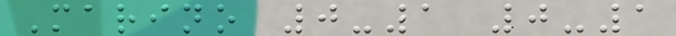Marino 0-1 0-1
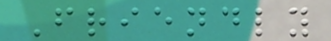Friendly
